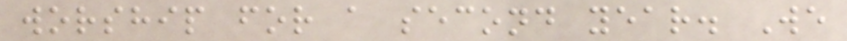worship for a second year. We
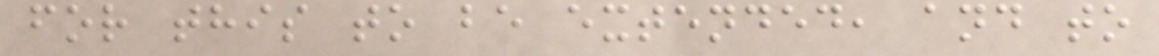for this to be extended, and to
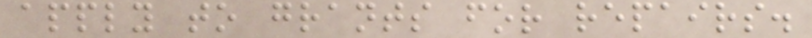apply to grants for repairs.
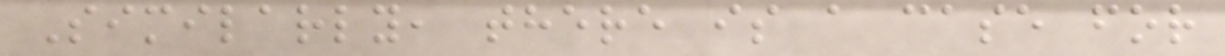Similarly, there is a case for
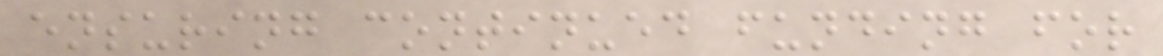ensuring continued funding for
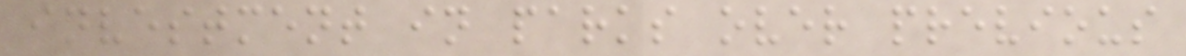investment in parks over previous
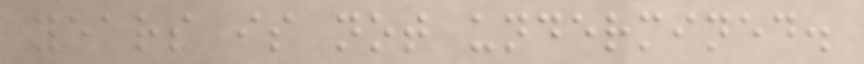years is not undermined.
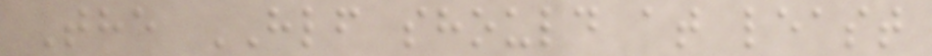The HLF should at least
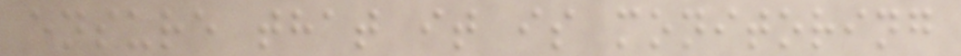ensure that it is monitoring
